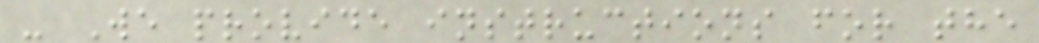- We provide instructions for the
